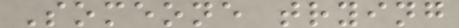Someone trying
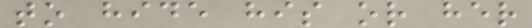to hide his or her
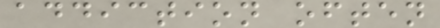addiction often
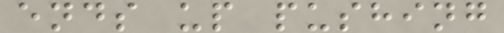ends up pushing
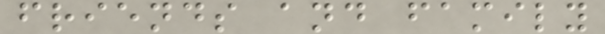friends and family
